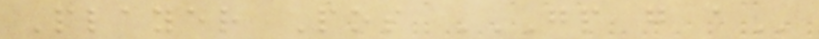Player Pos GP G A
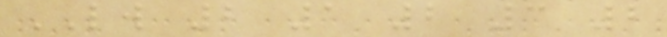LW 2 1 2 3 2
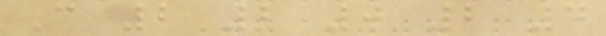C 2 2 0 2 4
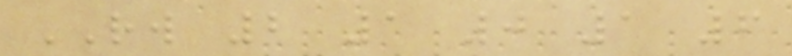RW 2 1 0 1 6
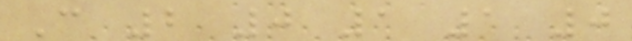C 2 0 1 1 0
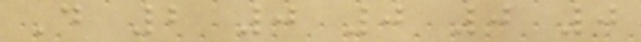D 2 0 0 0 0
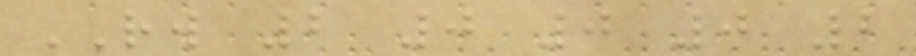RW 2 0 0 0 2
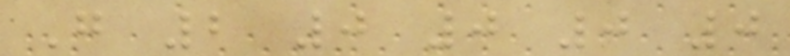G 2 0 0 0 0
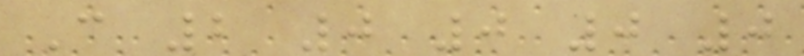C 2 0 0 0 0
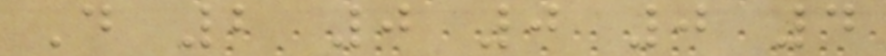D 2 0 0 0 4
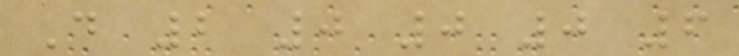D 2 0 0 0 6
